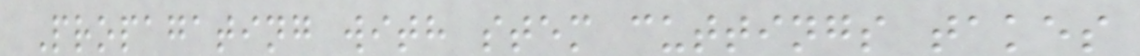Propagating with stem cuttings takes
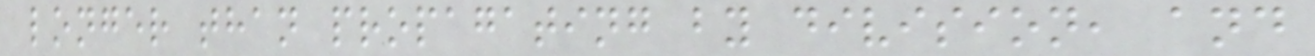longer than propagating by division, and
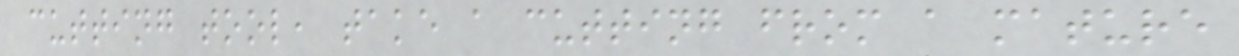cutting tool, take a cutting from a mature
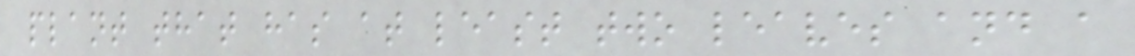plant that has at least two leaves and a
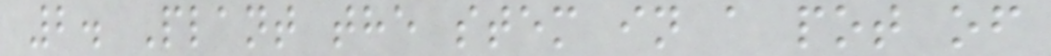2. Plant the stem in a pot of
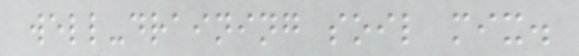well-draining soil mix.
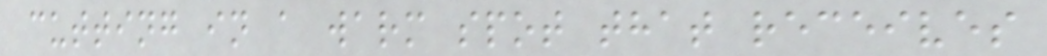cutting in a warm spot that receives
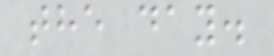the day.
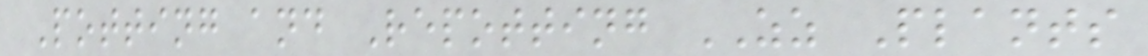Potting and Repotting ZZ Plants
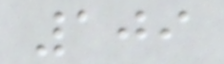109
